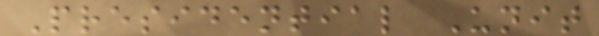Presidential Unit
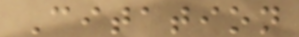Citation
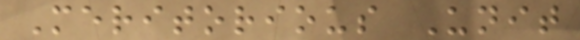Meritorious Unit
